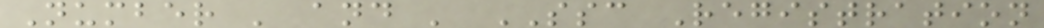Number ' and ' SSC Registration
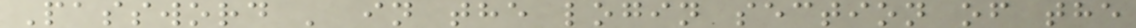Password ' in the login section of the
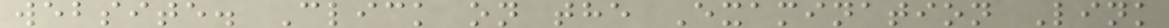website. Click on the Examination Link
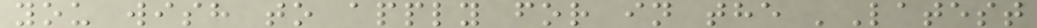you wish to apply for in the 'Latest
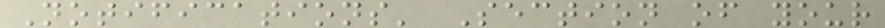Notifications' Section of your
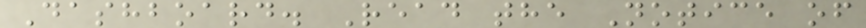Dashboard. Read the Notice of
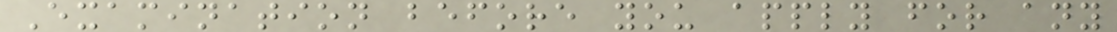Examination before you apply for any
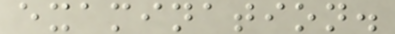examination.
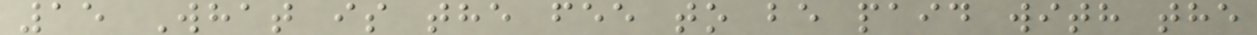15 What is the fee to be paid with the
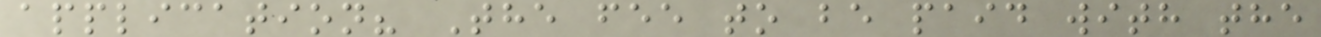application? The fee to be paid with the
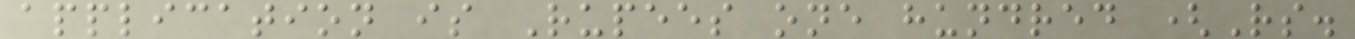application is Rupees one hundred (Rs.
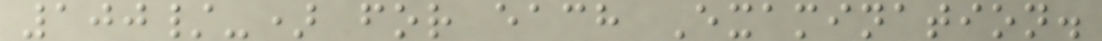100/-) for each Examination.
